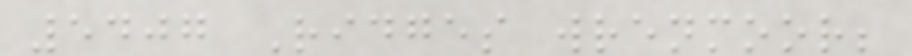5407 Ridges wrenmoor;
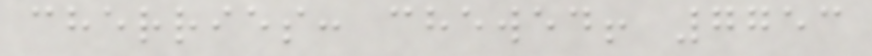cherries: chewed! 7753
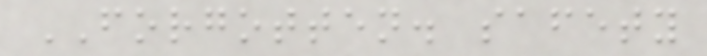FORGOTTEN. safety
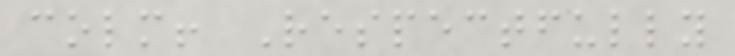colm! Respectfully
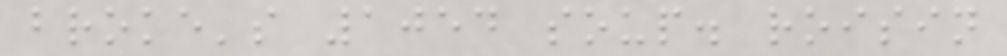broke's 1054 soup. roisin
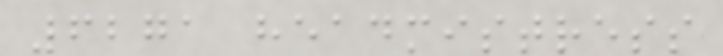6271 headmistress
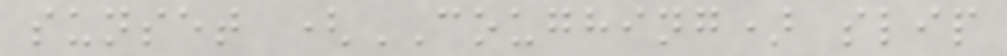sunset (COUGHING) slip
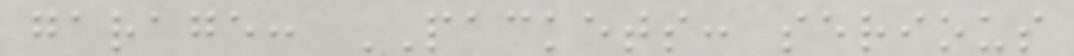garage: PACKETS: serious
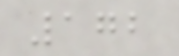172
